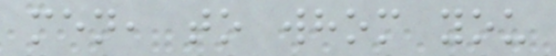men, to whom you
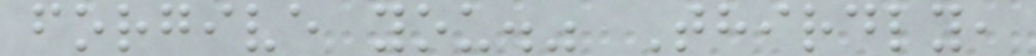forgive you." Thirdly,
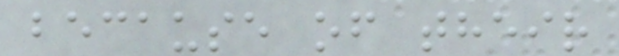because of their
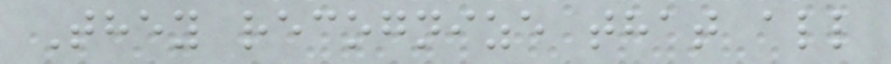They recognize that all
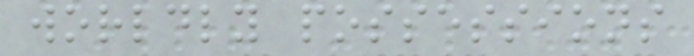worldly possessions
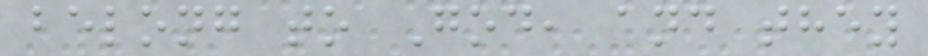belong to God, and they
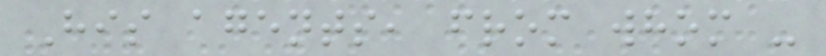His agents, from whom -
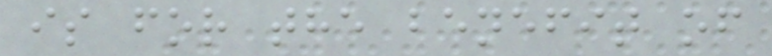is for the benefit of
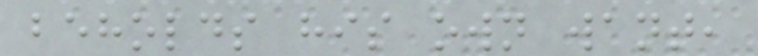beholds his own want,
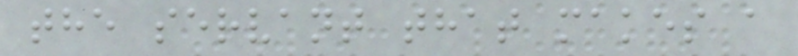the servant that makes a
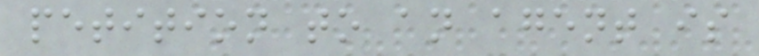petition to an agent is
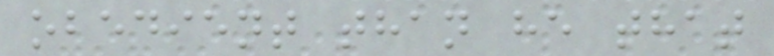obedient than he that
